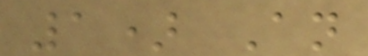1) An
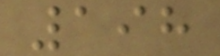198
